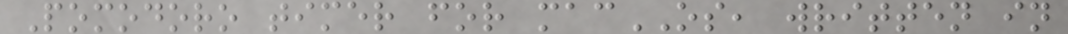Pomodoro timer for macOS, written in
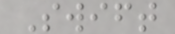Swift
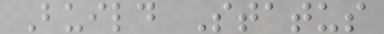Build Status
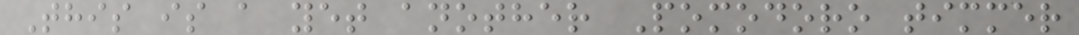This is a yet another Pomodoro timmer
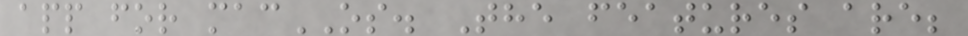app for macOS. The features are;
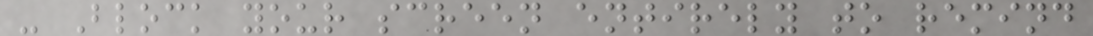- Block your screen entirely to remind
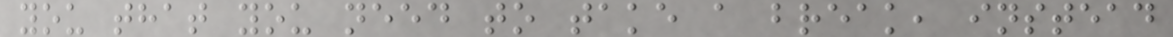you that you need to take a break, instead
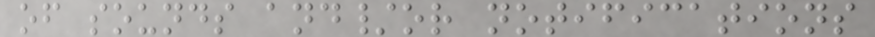of sounds and/or notifications
